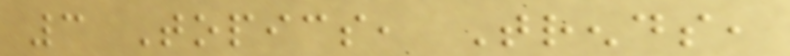3 Topics, Trends,
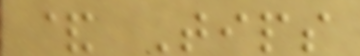& Tips
